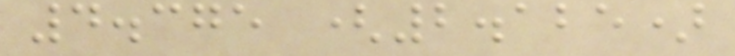4.375 (2.125)
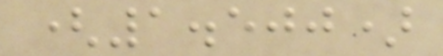(1.500)
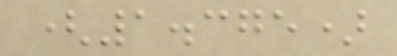(1.375)
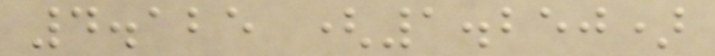4.125 (1.250)
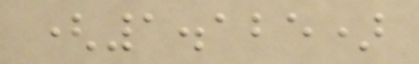(1.125)
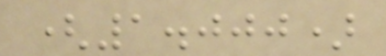(1.000)
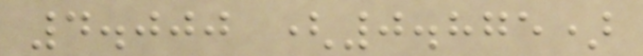4.000 (0.875)
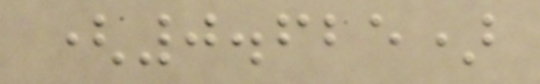(0.625)
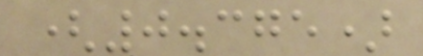(0.375)
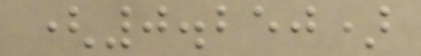(0.250)
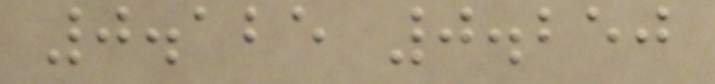0.125 0.250
